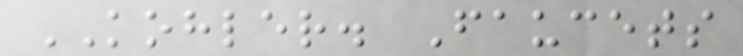KOHLER. Faucets
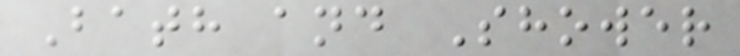Bath and Shower
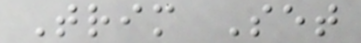Trim Set
